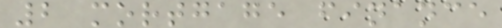2 mortgage finance
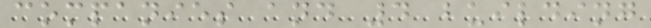companies and 4 building
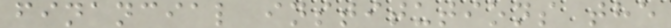financial institutions the
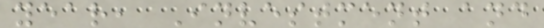year, Investment and
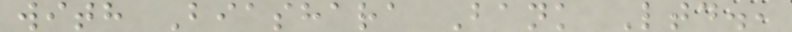with Biashara Bank Ltd.,
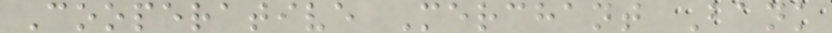Cooperative Merchant Bank
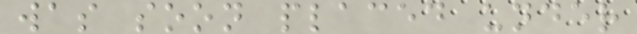was soon placed under
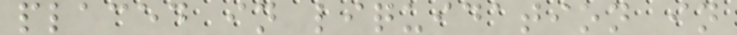placed in liquidation in
